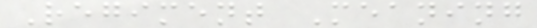Regiment Meaning
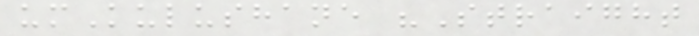umKulushane "Straight
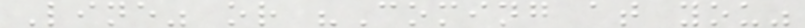Line" or "Coming at you"
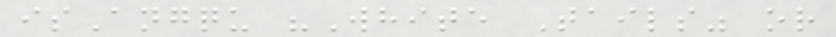isAngqu "White Tails" or
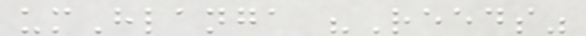umHlanga "Reeds"
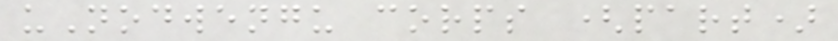uNodwengu corps (part)
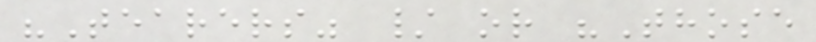"Tearers" / or "Those
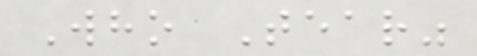Who Tear"
